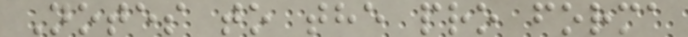Notes to the pro forma
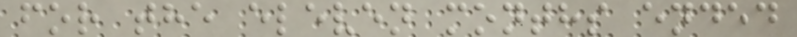for the eleven months ended
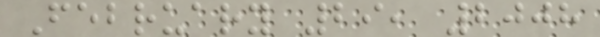February 29, 2008
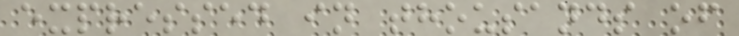expressed in thousands of
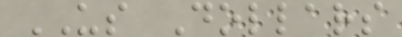US Dollars
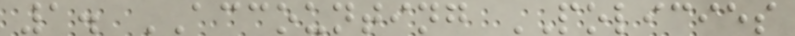1. ACCOUNTING POLICIES
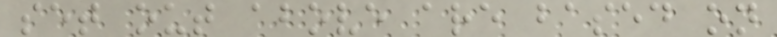set out above are based on
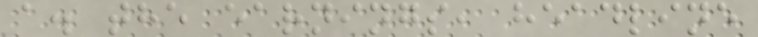a. the earnings, headline
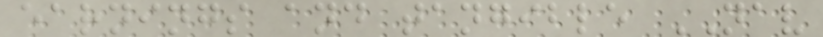earnings and tangible NAV
